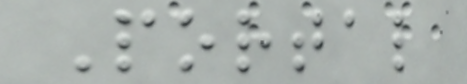Portal
